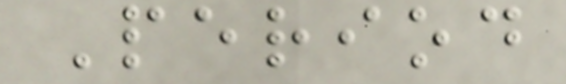Period
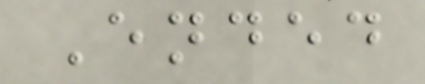Ended
